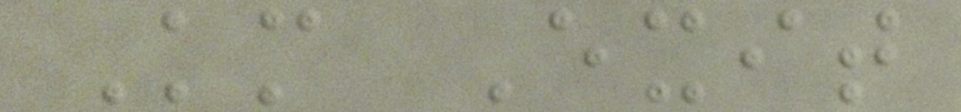Km Exit
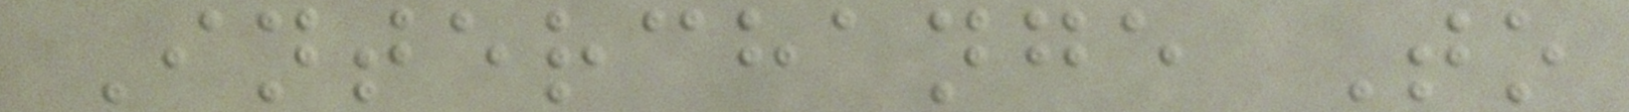Interchange To
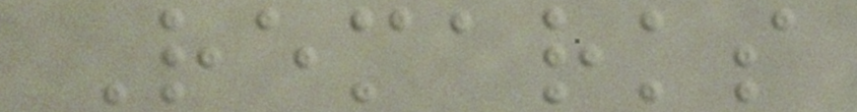Remarks
